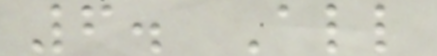6. All
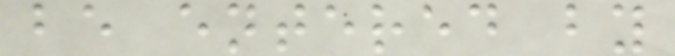be entered by
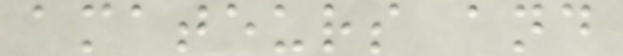amateurs and
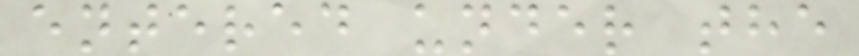entered under the
